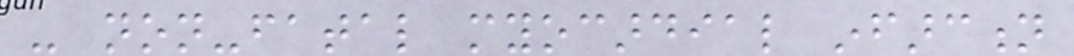- non-fatal myocardial infarction
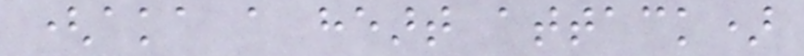(aka a heart attack)
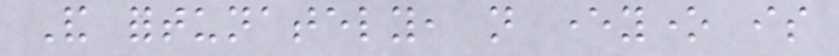And fortunately, not everyone is
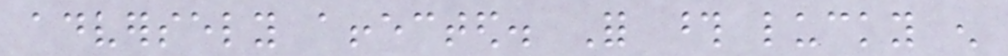adversely affected. For those lucky enough
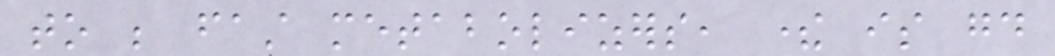to be fast metabolizers, there is good
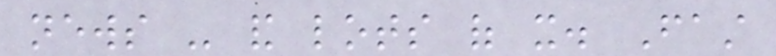news - and lots of it. Fast
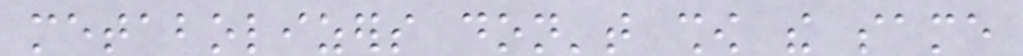metabolizers don't show the same
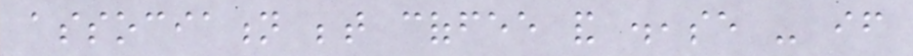association between coffee and disease - if
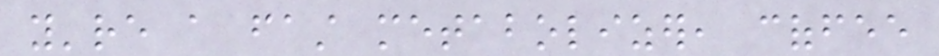you're a fast metabolizer, coffee
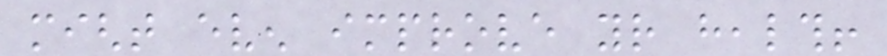might even improve your health!
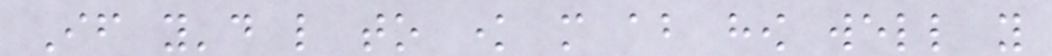If you'd like to know more about how well you
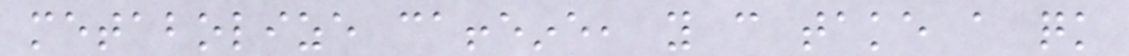metabolize caffeine, you can take a quick
